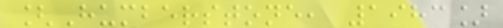[Humberstone, 1983]
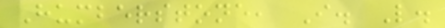Humberstone, I. L.
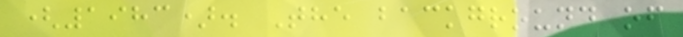(1983). The background of
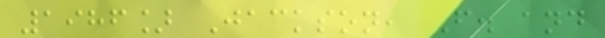1986] Jackson, F. and
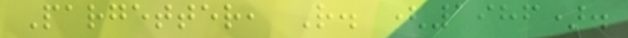Pargetter, R. (1986).
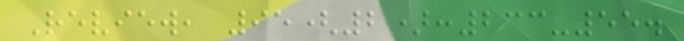Review, 95(2):233-55.
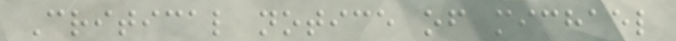Critical notice of michael
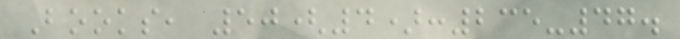Books, 50(4):235-47.
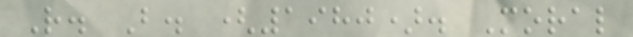R. B. (1980). Moral
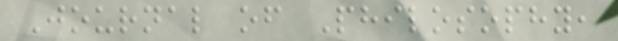Journal of Philosophy,
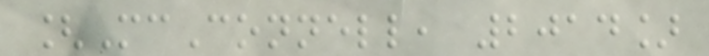[McConnell, 2014]
